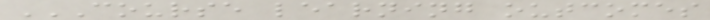COURSE LEARNING OUTCOMES
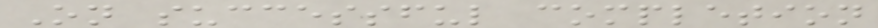On successful completion
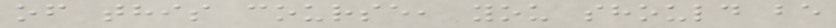of this course, you should be
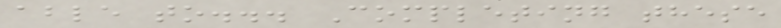able to... Completing these
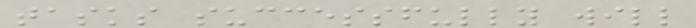tasks successfully will
